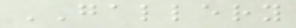GALLERY
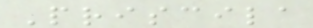Priscila
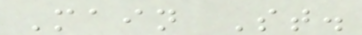Main St.
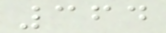364
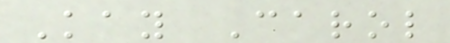Kay Carol
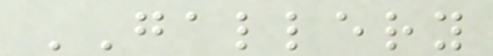GALLERY
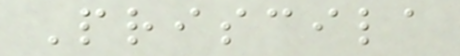Priscila
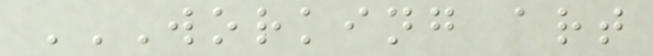WORKING ART
